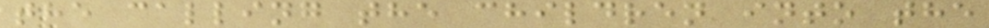the calling the children into the
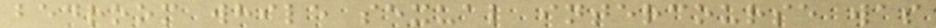bedroom while sexual intercourse was
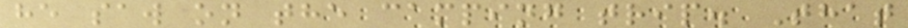he saw on the camping trip. That
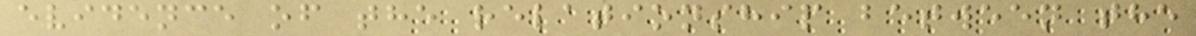evidence of the relationship between the
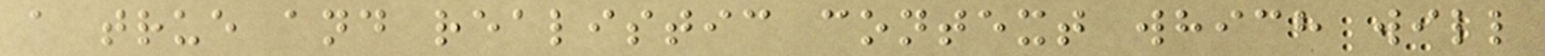a true and realistic context which will
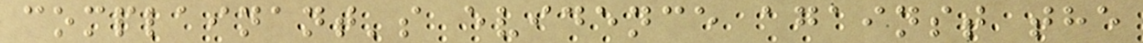complainant's evidence against the
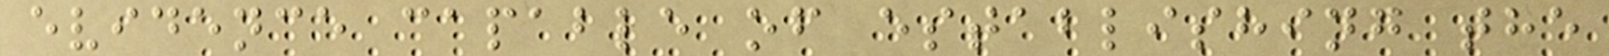evidence capable of establishing the
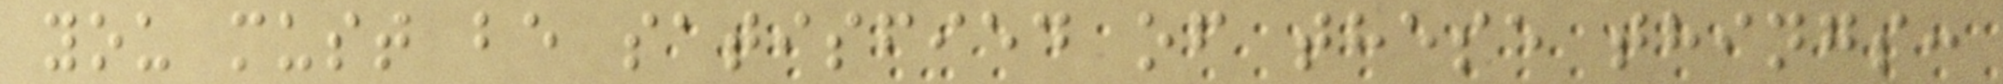you must be satisfied of these things:
